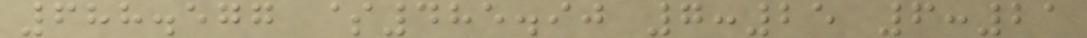688.577 $485.90 7:25 6:21
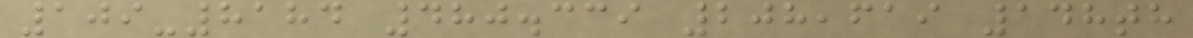109-8184 480.339 208,619 148th
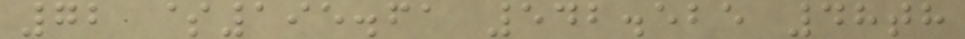72 $195.61 542.525 48th
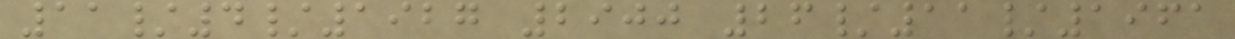11/4/1927 2900 26/11/1961
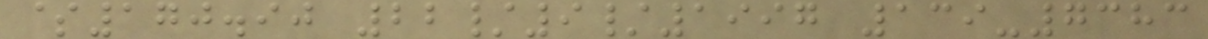$170.90 22/9/1997 139-7383
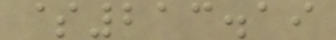$213.19
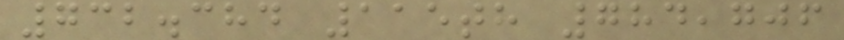732.384 115th 784,706
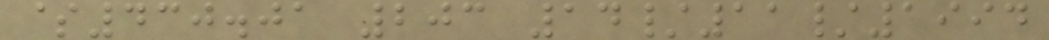$430.01 203 14/11/1994
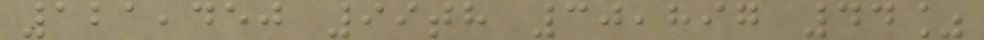121,450 99th 30,897 44%
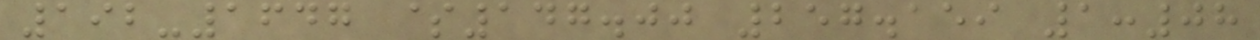192-1647 $147.00 257.159 1:08
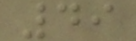49
